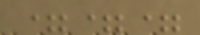===
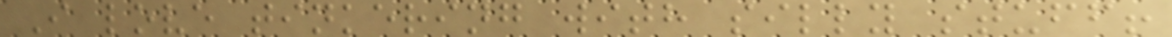I love tinkering with silly stuff!
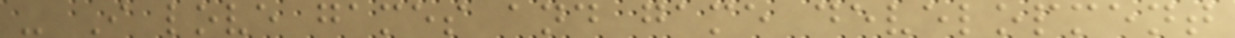- I love games and game development
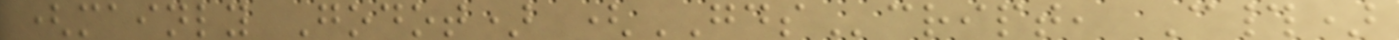(mainly Godot) (GDScript, C#)
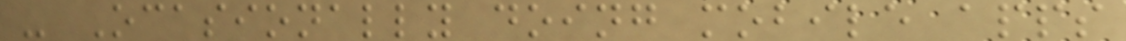- Ocasionally doing mobile apps
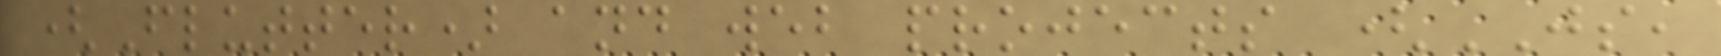(Flutter) and web projects (JS,
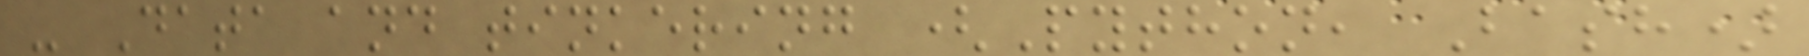- Data and tinkering (Python, Bash)
